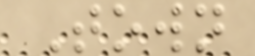Town
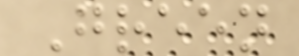Green
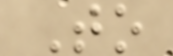To
